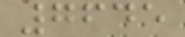7645
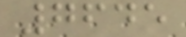7645
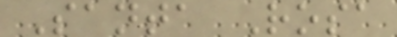Santa Rosa
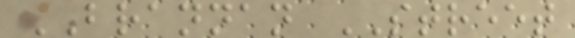BRANNAN STREET
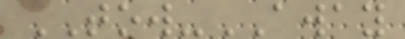TOW-AWAY
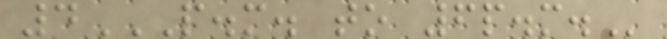4P.M. TO 6P.M.
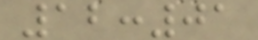12:01
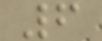6
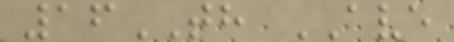16TH AVE
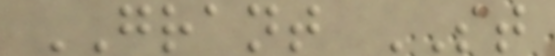GRANT ST
